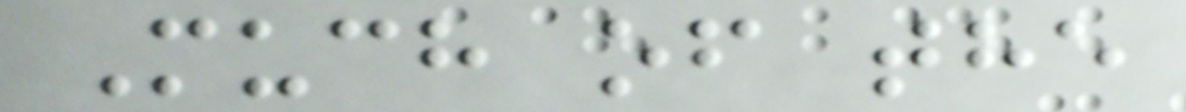Much of the
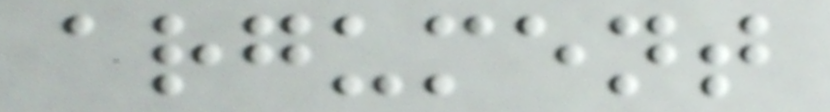argument
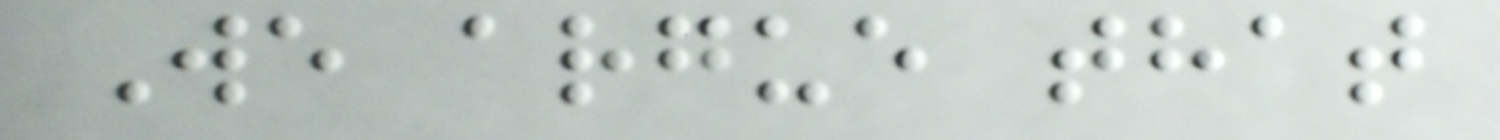We argue that
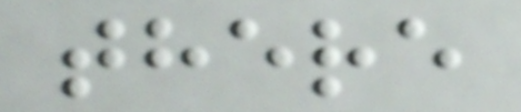there
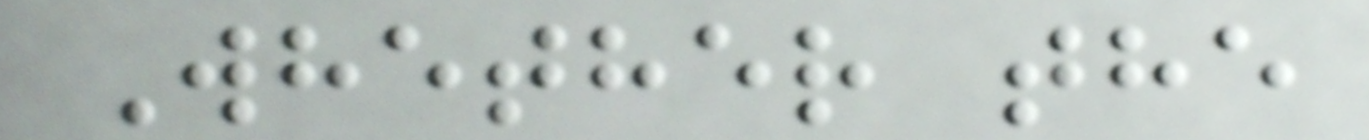Whether the
